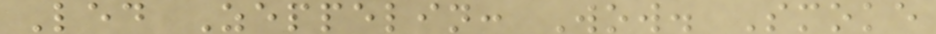Led Zeppelin: Wow. Smoke
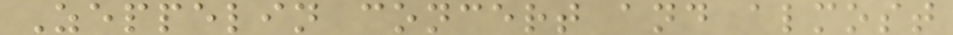Zeppelin concert and almost
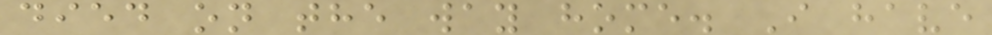died on the way home. I have
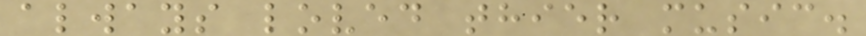always loved thier music.
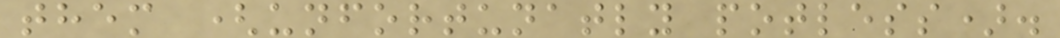them (unfortunatly potless).
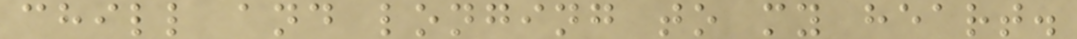chill and longing to my heart.
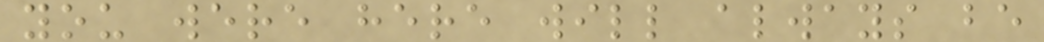you were here will always be
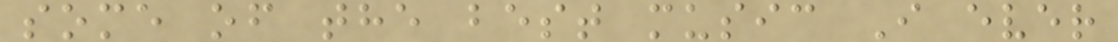some of the best music I ever
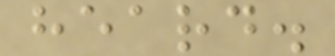heard.
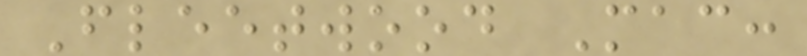Fleetwood Mac:
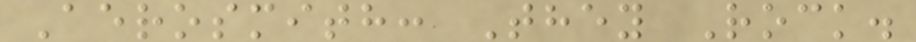Aerosmith: They Rock.
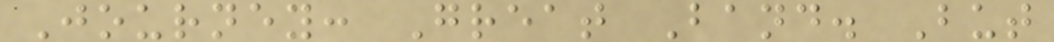Journey: Great Band. But
